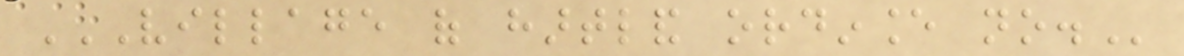VILLAGE OF HARTLAND ORDINANCE NO.
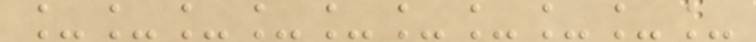__________
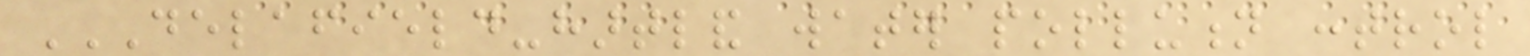DELAFIELD-HARTLAND WATER POLLUTION CONTROL
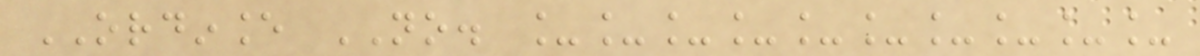ORDINANCE NO. __________
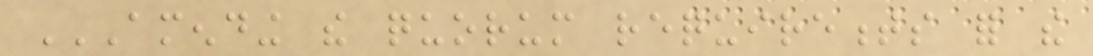AMENDING THE QUORUM REQUIREMENTS FOR THE
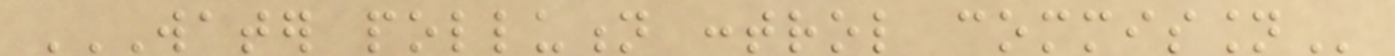WATER POLLUTION CONTROL COMMISSION
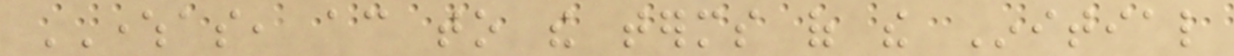WHEREAS, according to the terms of the Initial
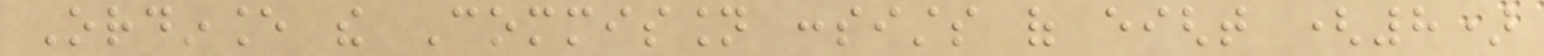Ordinance the Commission consists of eight (8)
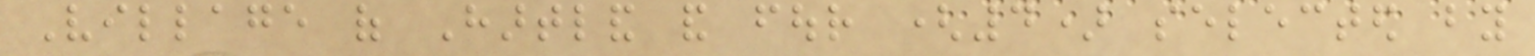Village of Hartland and four (4) selected by
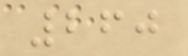260
